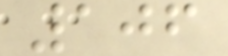106
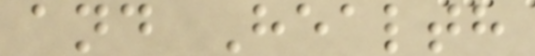and Health
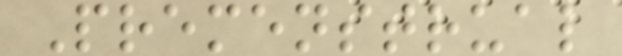Premenstrual
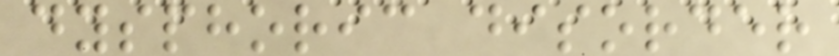dysphoric disorder
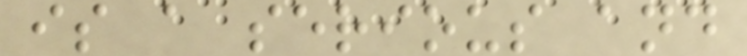is a serious and
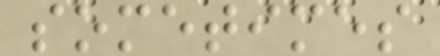sometimes
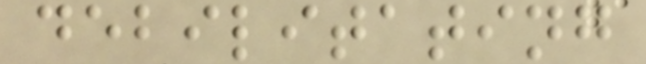debilitating
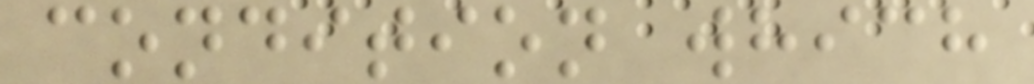condition which
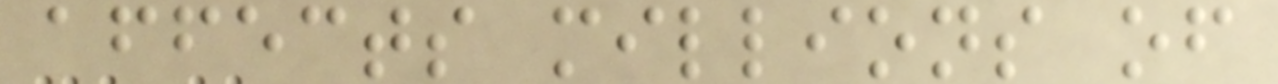affects millions of
